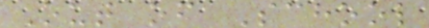Out of School
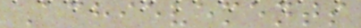Achievements
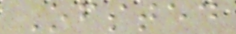Ofsted
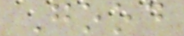Good
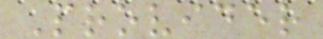Provider
